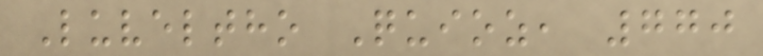Luveltho Quioz, 770
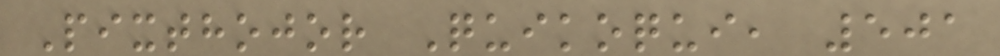Pixthojor Quikoqui, 501
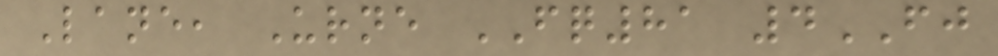Lane, Urne FQ81 4FJ
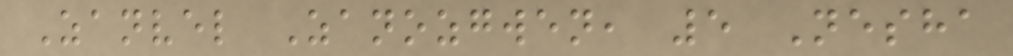Zanvel Zanozgwen, 5 Nesha
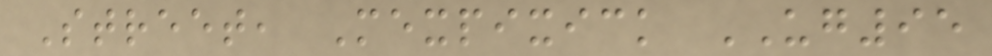Street, Mexpixick UG95
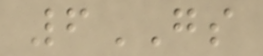6GS
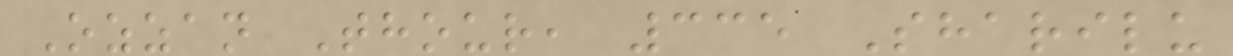Ozzan Thour, 335 Sharilu
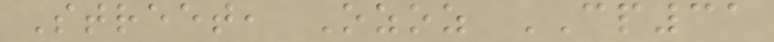Street, Ozoz CP31
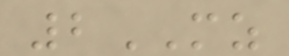2MZ
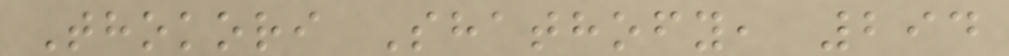Thokori Shathofy, 294
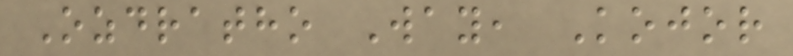Ozdratho Way, Kojor
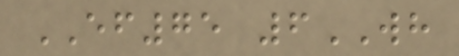EF75 6WH
